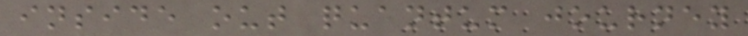inside out quantum journey
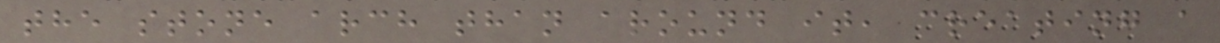the stone arch than around it, creating a
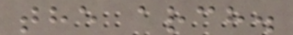the arch.
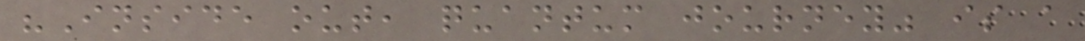"Inside out, quantum journey" is a
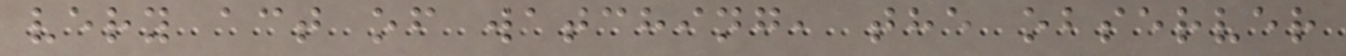very act of watching, the observer
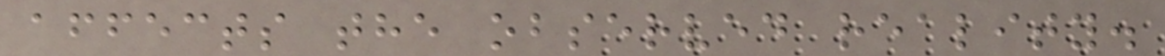affects the observed reality.
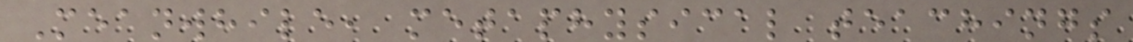Meanwhile, metaphysical teachings
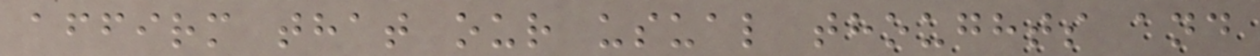affirm that our usual thoughts and
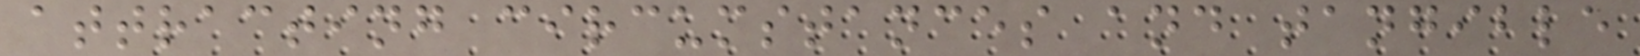attracting circumstances and tangible
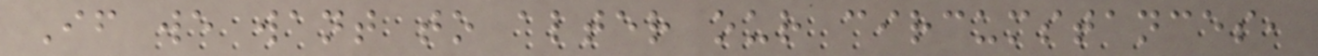If we want to alter our circumstances,
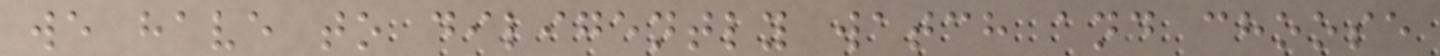we have to diligently watch and choose
